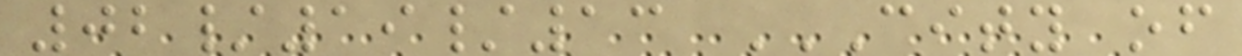02/19/13 CITY OF
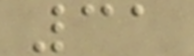31
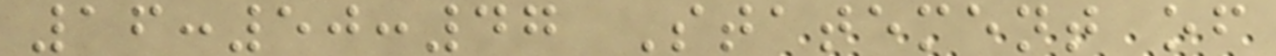16:50:47 Statement of
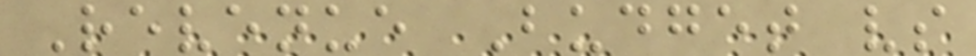Revenue Budget vs
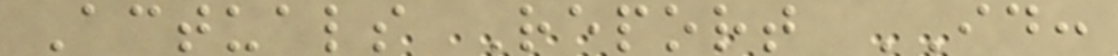Actuals Report ID:
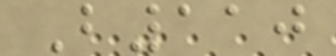B110
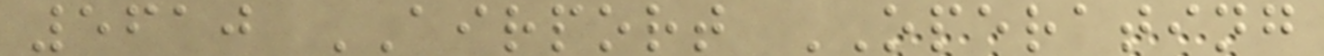5610 AIRPORT OPERATING
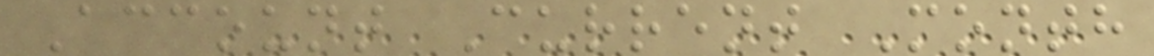Account Current Month
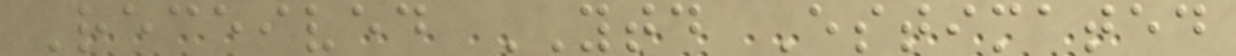Received YTD Estimated
